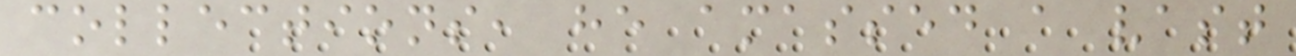collections, he amassed a vast
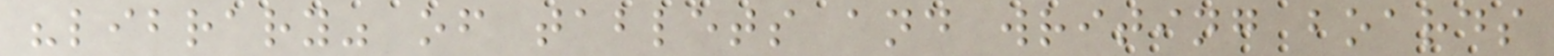"library" of tablets and writing boards
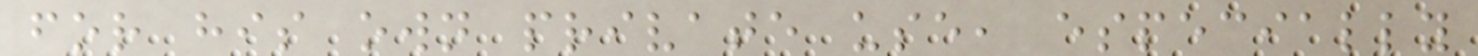for his own private use, especially
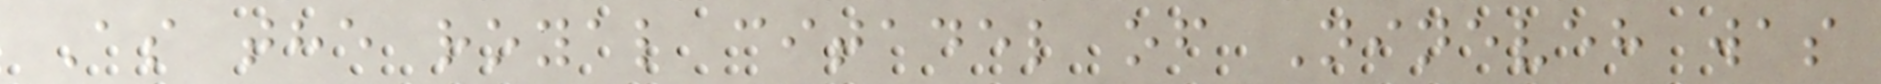As the royal citadel of Nineveh was
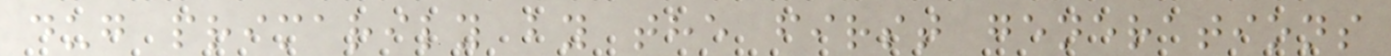dug primarily by the first generations
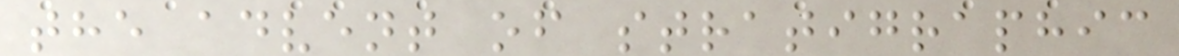the advent of stratigraphic
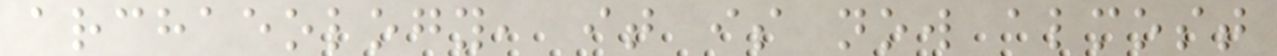archaeology, it is now almost
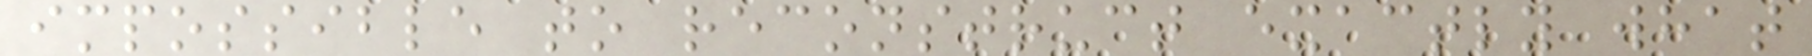impossible to reconstruct exactly what
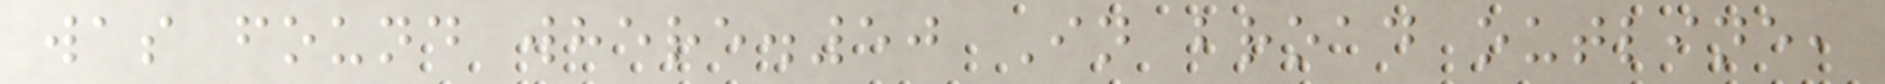was found where.50 In broad outline,
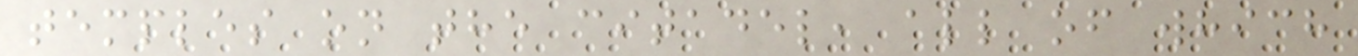temples on the citadel, all of which
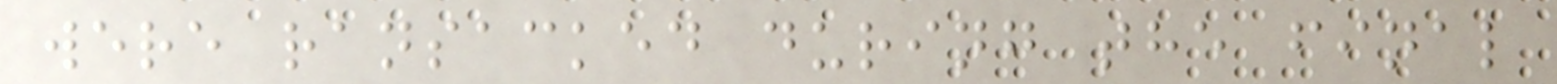were ransacked during the final
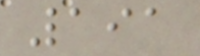191
